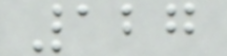127
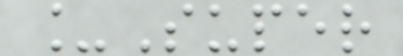_Super
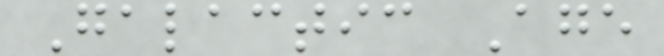Galactic Age
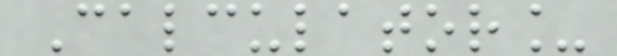Calculator_
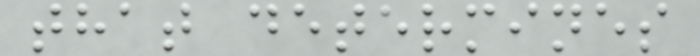that determines
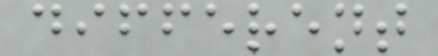different
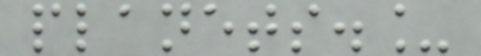planets._
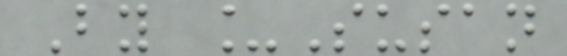By _Susan
